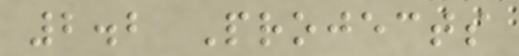2.2 Projects
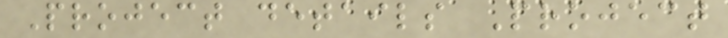Project details Project
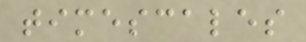timescales
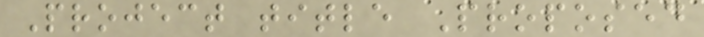Project title Proposed
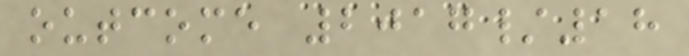outcome 2017/18
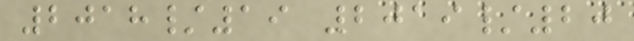2018/19 2019/20
